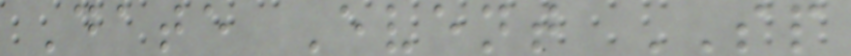Date Event SP
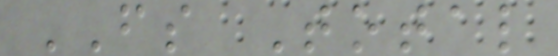FS Total
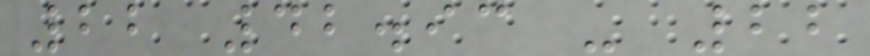22 42.93 - 22
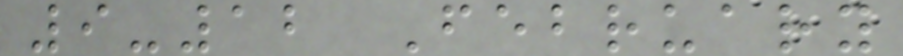9-12 February
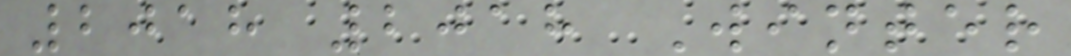2018 2018 Winter
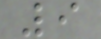9
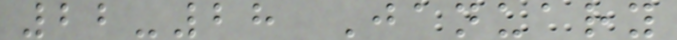22-28 January
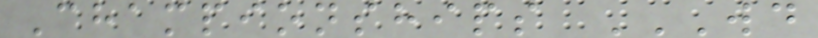Championships WD
